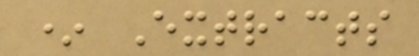* Extracts
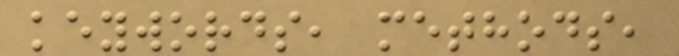keywords, methods,
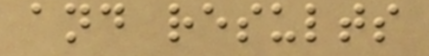and results
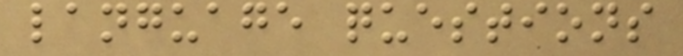language questions
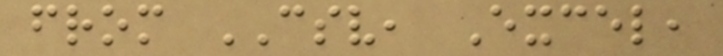from CSV, Excel,
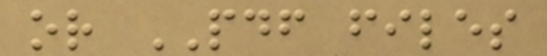or PDF files
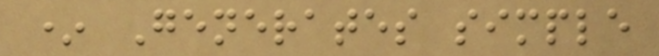* Generates simple
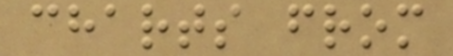charts from
